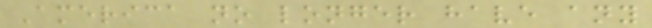America no longer have any
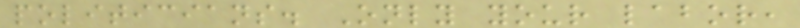politicians. Only your labor,
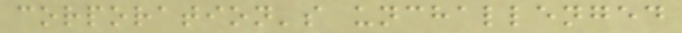corporation's unchallenged
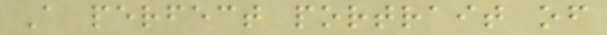A perfect portrait of
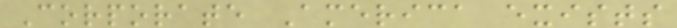Corporate America exists
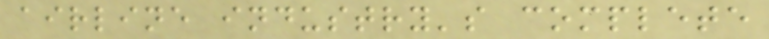airline industry's complete
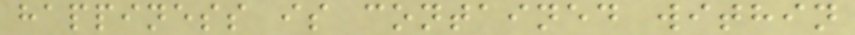happiness is contained within
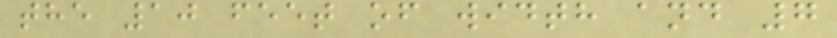the 10 feet of width and 7
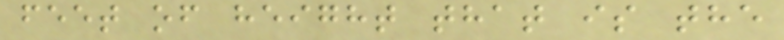feet of height that is the
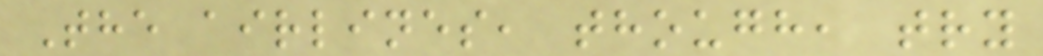The airlines, though, try
